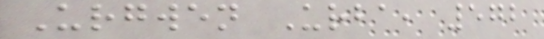Urgwen Urba, 572
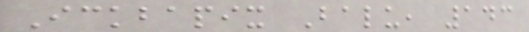Ickbapix Balu, 143
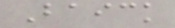Baick
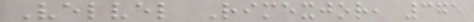Velvel Rimexjor, 375
